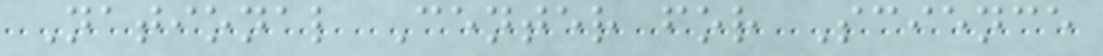National Center for Science
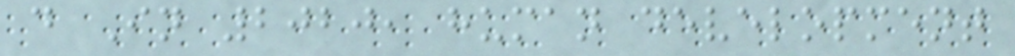d In 2020, human development
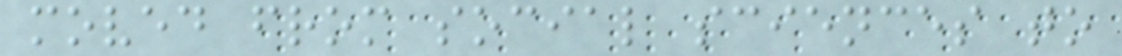moved from social sciences to
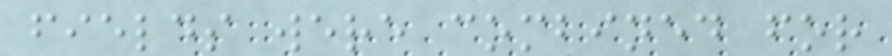fields were combined for
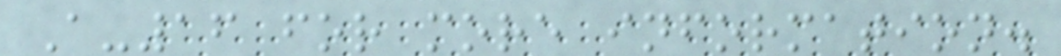A-16 for more information.
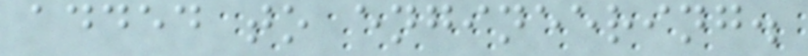added to engineering.
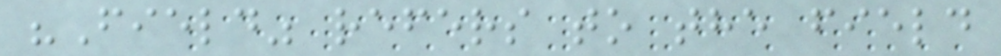"Field" refers to the field
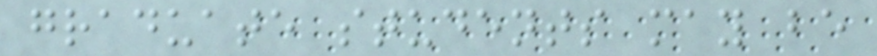graduate students may be
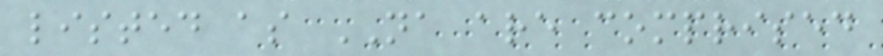listed as NA are comprised
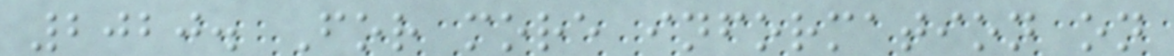2020. For more information on
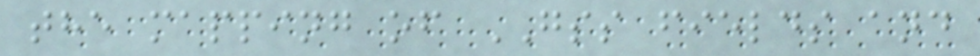the mapping of GSS fields and
